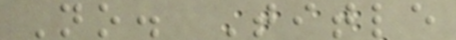No. Title
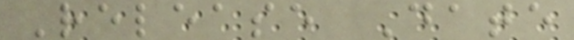Release Date
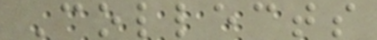Collects
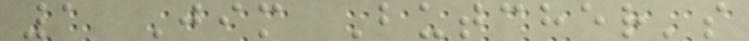1 Jim Butcher's
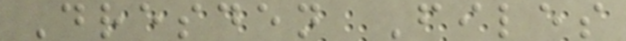Dresden Files
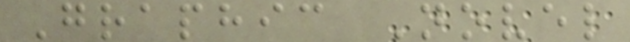Graphic Novel
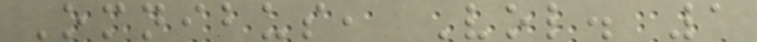Omnibus, Vol. 1
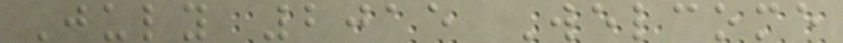July 2015 Welcome
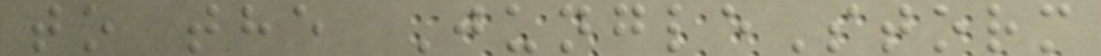to the JungleStorm
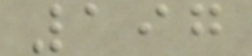197
